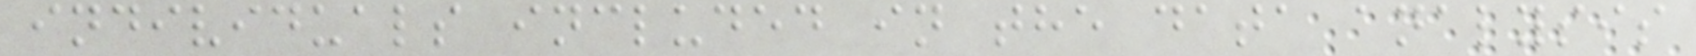individuals included in the data analysis
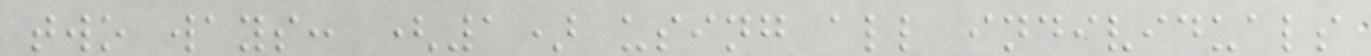two ways: (1) using all individuals
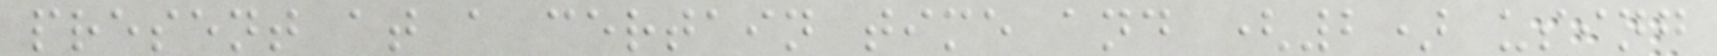present at a certain time and (2) using
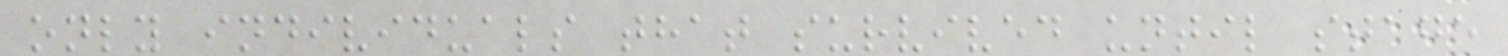only individuals that survived until stage
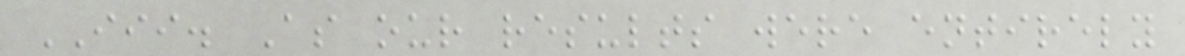III. As our results were entirely
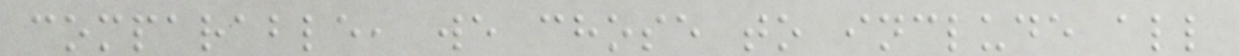comparable, we chose to include all
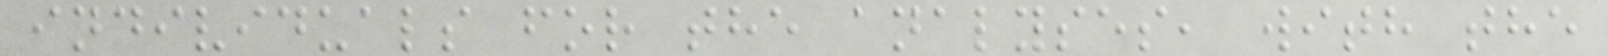individuals for the analyses, with the
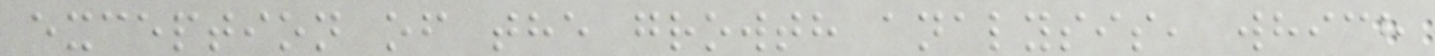exception of the growth analysis, which
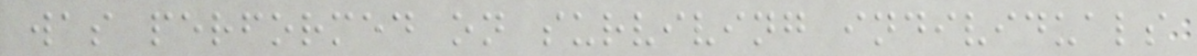was performed on surviving individuals
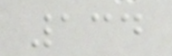134
